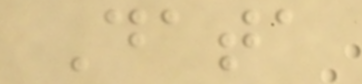Data
